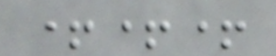+++
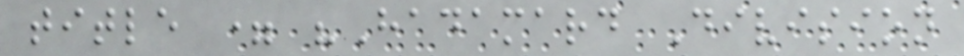title = "Hadamard Division
